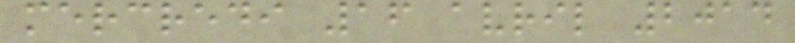mercredi 16 avril 2014
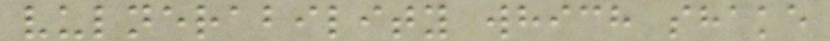vulnerability which shake
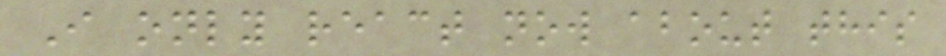I only react now about this
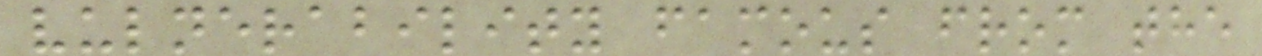vulnerability famous from the
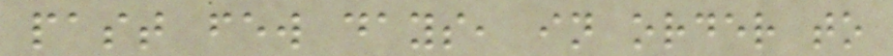past few days, in order to
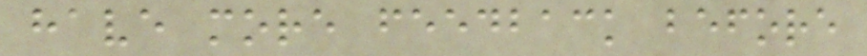have more feedback before
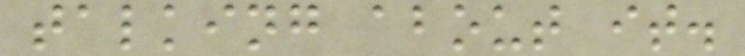talking about it.
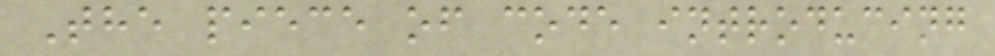The piece of code introducing
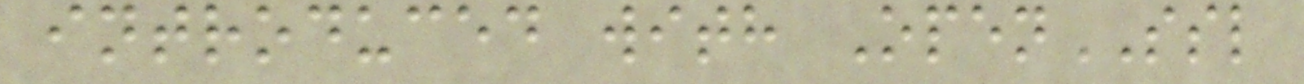introduced with OpenSSL
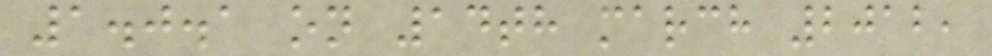1.0.1 on 14th march 2012,
